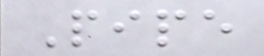Pipe
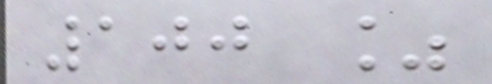100 %
